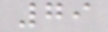79
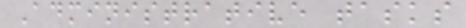Administrative tasks
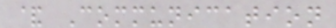& Communication
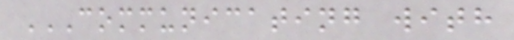COMMUNICATING WITH
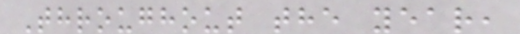Throughout the year,
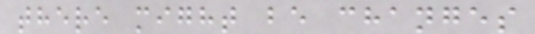there might be changes
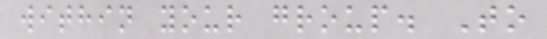within your group. To
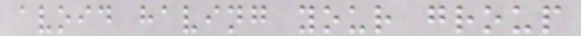avoid having your group
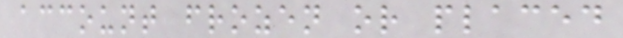account frozen or placed
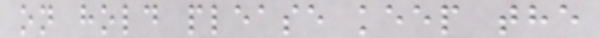on hold please keep the
